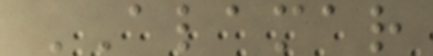ALAMAR
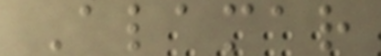Alamar
